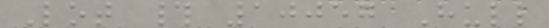Lot # 10057 Hull
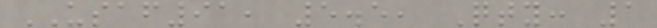USAF91, 5.5, Qty: 1
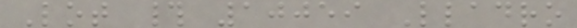Lot # 10059 Lladro
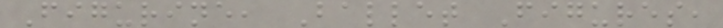Figurine, Ballet Figures,
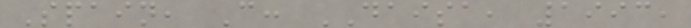Spain, C: DAISA, 1993,
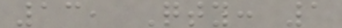13, Qty: 1
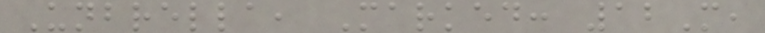Unbrella, Marked: 12M,
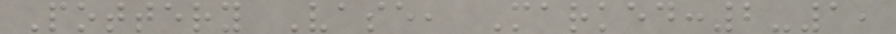Pottery Vase, Marked:2-1,
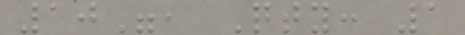10", Qty: 1
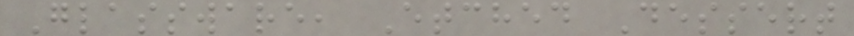Glassware, Etched Dessert
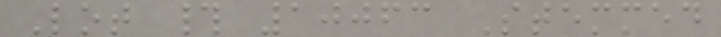Lot # 10063 Stemmed
